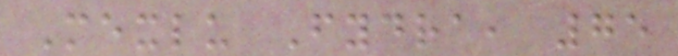Mexlu Fydra, 75
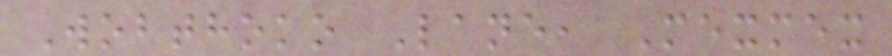Wobthoko Lane, Mexmex
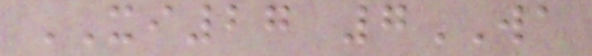XI27 7WA
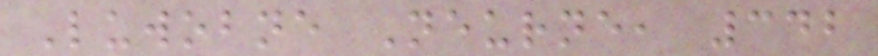Luwobne Neurne, 342
